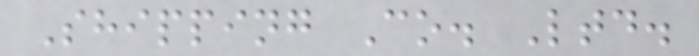Shipping Co. Ltd.
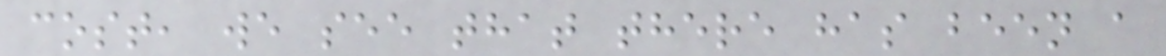cost, we see that there has been a
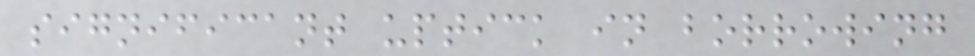significant uptick in borrowing
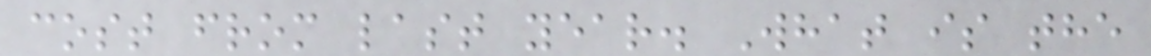cost from last year. What is the
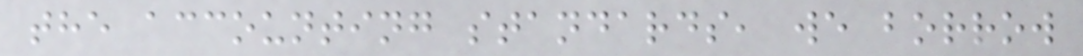the accounting standards, we borrow
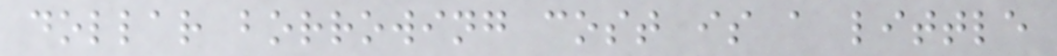dollar borrowing cost is a little
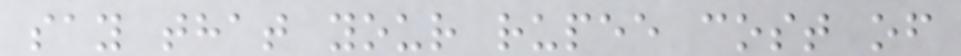say that your rupee cost of
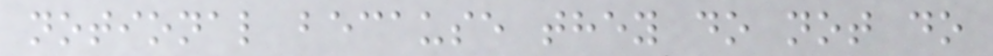notional because they do not do
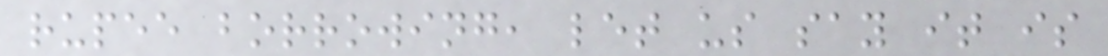rupee borrowing, let us say it is
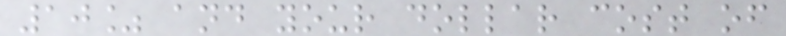10% and your dollar cost of
